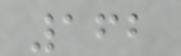162
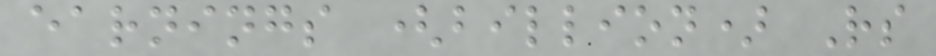earnings (billion) Rs
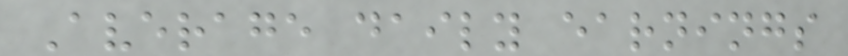Average daily earnings
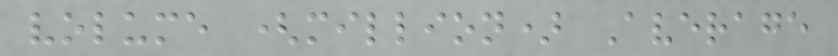volume (million) Average
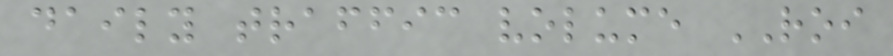daily traffic volume ROI
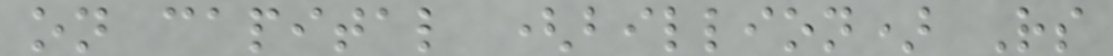on capital (billion) Rs
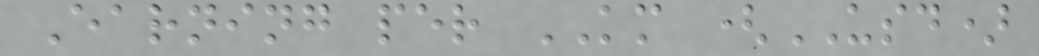Earning per KM (USD)
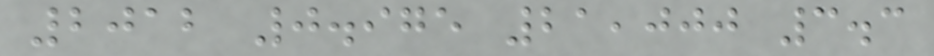2012 0.975 21,000 3.3
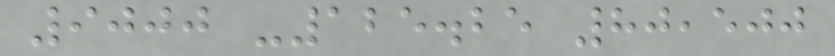9000 -125.25 80,500
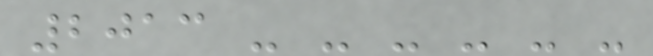2013 - - - - - -
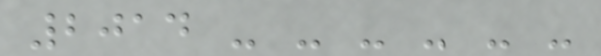2014 - - - - - -
